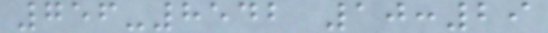756-8542 10:29
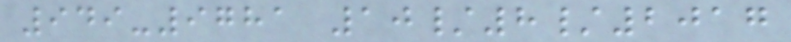949-9781 10/8/2017
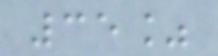35%
